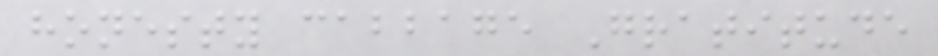honesty cabbage Gratitude
